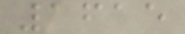1615
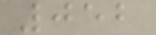052
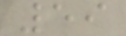59
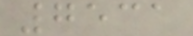7531
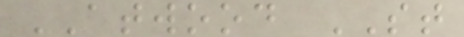ATWOOD ST
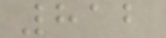812
